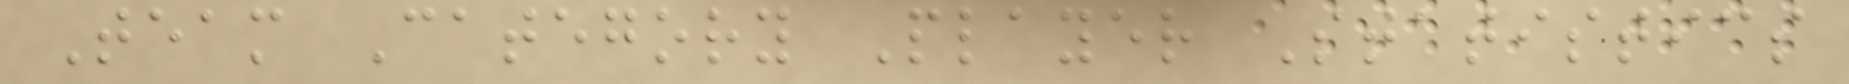Team Category Player Statistics
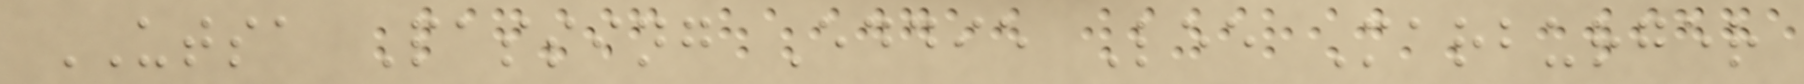UTSA Passing Eddie Lee Marburger
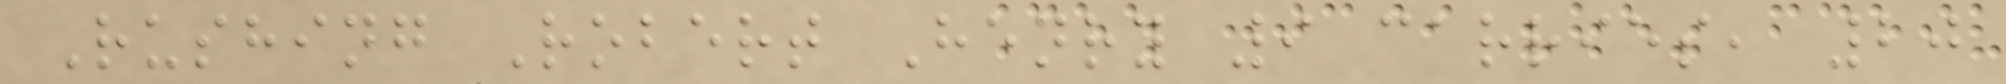Rushing Robert Henry 9 carries, 20
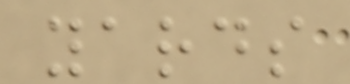yards
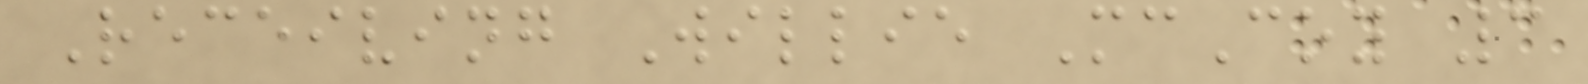Receiving Willie McCoy 3
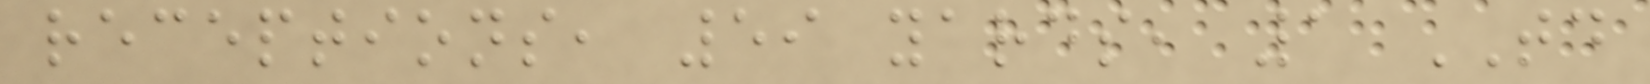receptions, 59 yards, 1 TD
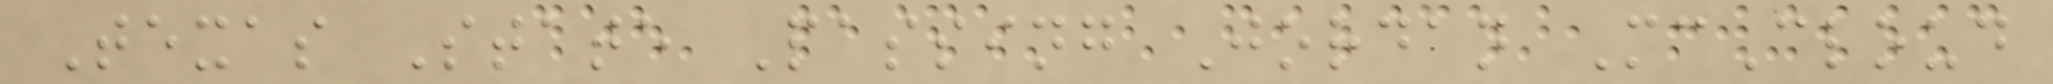Texas State Passing Jordan McCloud
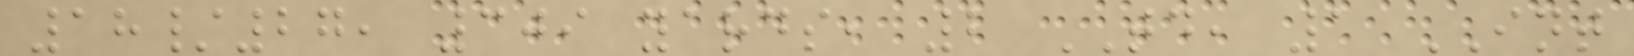18/27, 309 yards, 2 TD, 1 INT
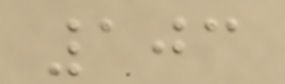103
